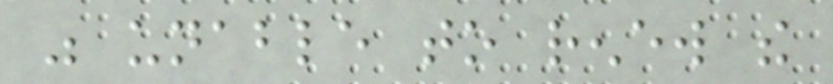was unable to renew the
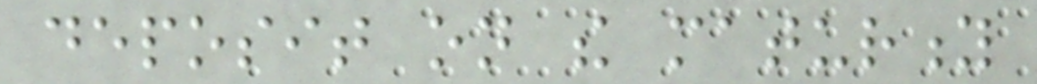deposit on the maturity
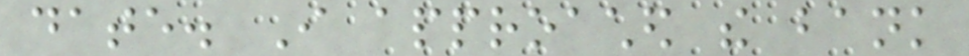date. I approached the bank
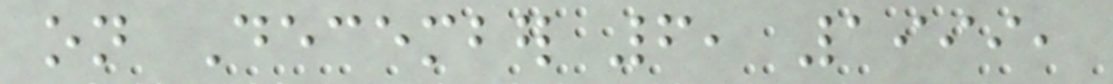on December 6, 1999,
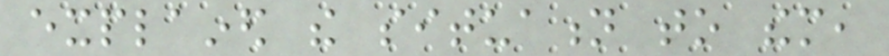explained the situation to them,
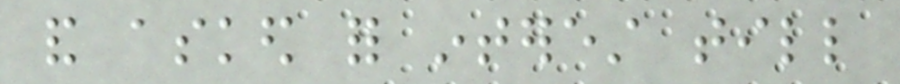and asked for interest till
